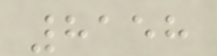8158
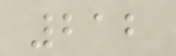212
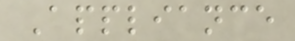Appliance
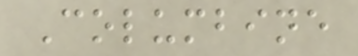Columbine
